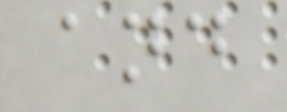and
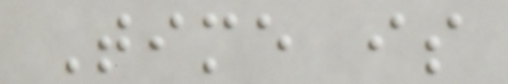Time is
